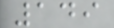149
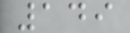149
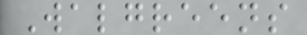Walgreens
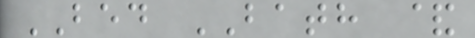BED BATH &
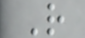R
